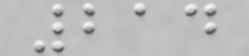214
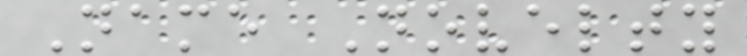Name Novelty
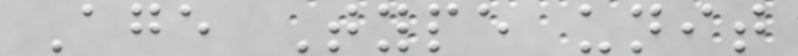Age Type unit
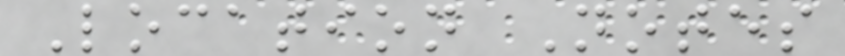Location Notes
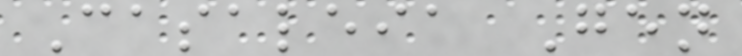Casaleia Gen
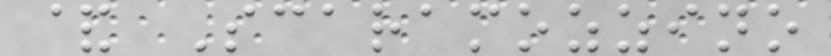& Scaramozzino
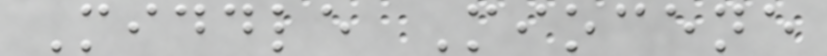Middle Miocene
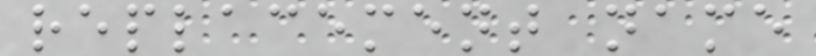replacement name
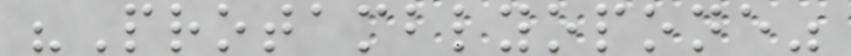"Protamblyopone"
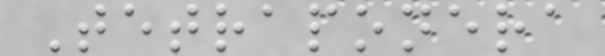Tetraponera
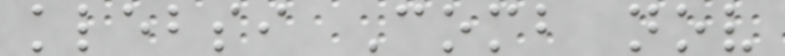klebsi Comb nov
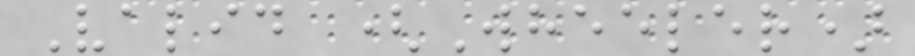Valid (Wheeler)
